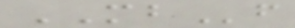MBf
